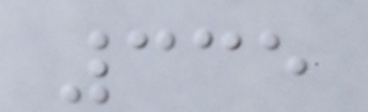335
